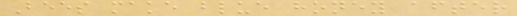Bees make blue honey after
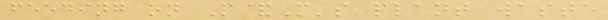feeding on M&M's plant waste
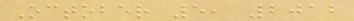October 5, 2012
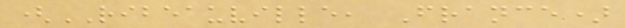(RIBEAUVILLE, France)
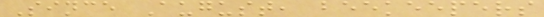Since August, beekeepers
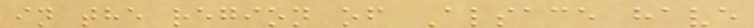in the region of Alsace have
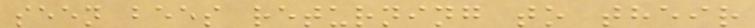seen bees returning to their
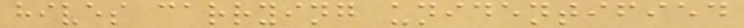hives carrying unidentified
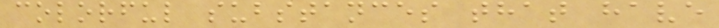colorful substances that have
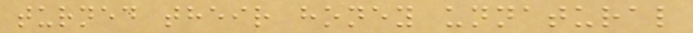turned their honey unnatural
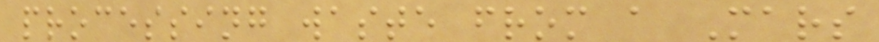processing waste from a Mars
